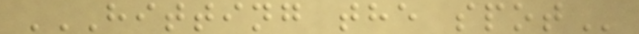HITTING THE SPOT
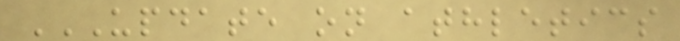UPDATE ON ATHLETICS
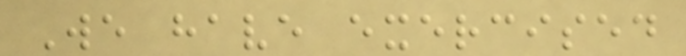We have exercised
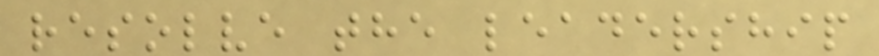resolve the leadership
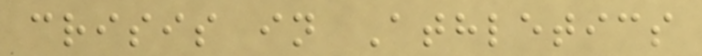crisis in Athletics
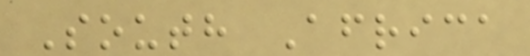South Africa
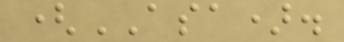(ASA).
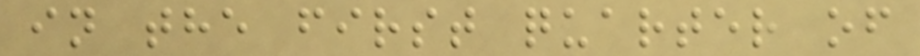in the first quarter of
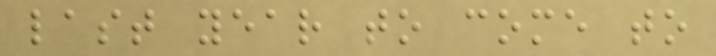last year to come to
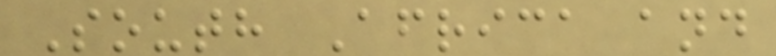South Africa and
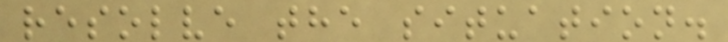resolve the situation.
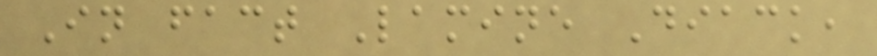In fact Lamine Diack,
